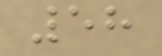58
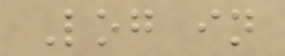Log in
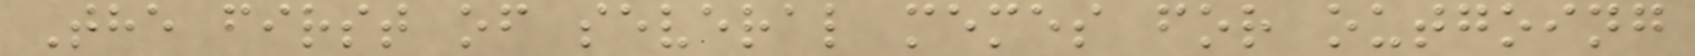The first of several memes for outgoing
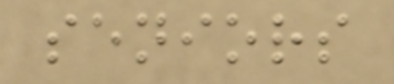seniors
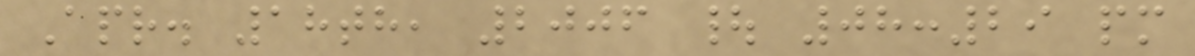Apr. 18th, 2006 | 08:29 pm
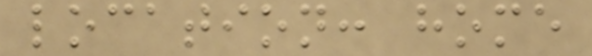location: home
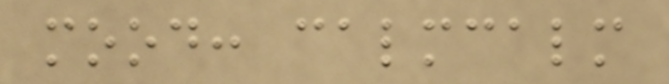mood: calmcalm
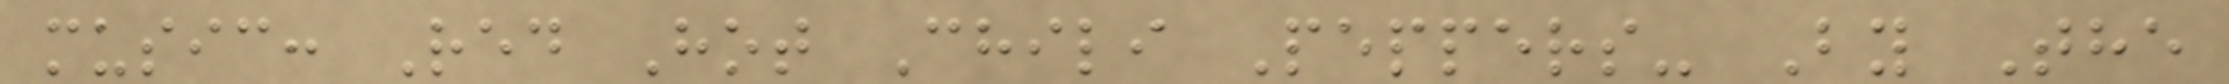music: Red Hot Chili Peppers- By The
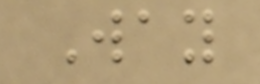Way
